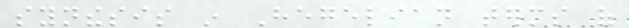synthesis in Hegelian terms of
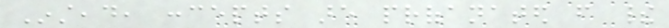Instead, concepts are profanated from their
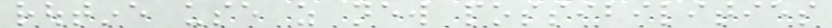routine use as new possibilities
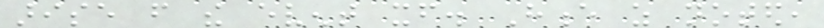arise from the event itself. Hence as noted,
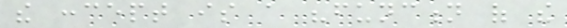the concept is a "function of the
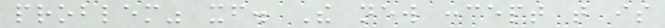problem" itself. The new concept that is
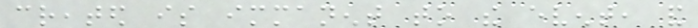created is immanent to the event, and
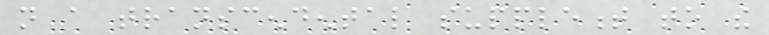not a transcendental supplement to the
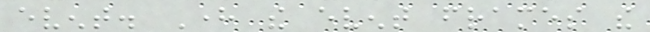event. Here the event frames the
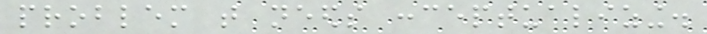problem that needs conceptualizing.
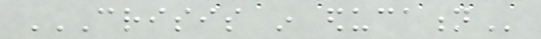CRISIS IN EDUCATION
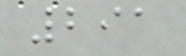291
